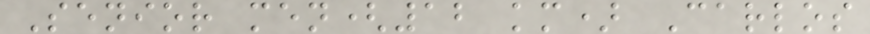Senior men(12 km) Carlos
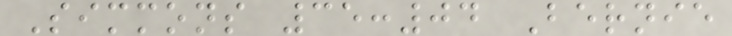Simmons 35:04 Bernie
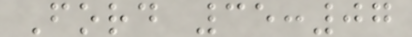Ford 35:07
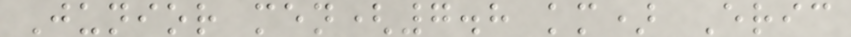Junior men(7.8 km) Eric
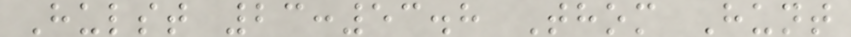Hulst 23:53.8 Thom Hunt
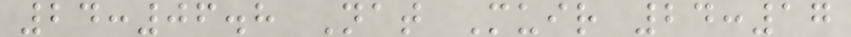24:06.8 Nat Muir 24:17
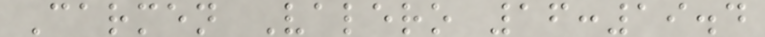Carmen Valero 16:19.4
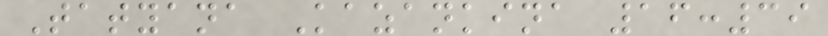Tatyana Kazankina 16:39
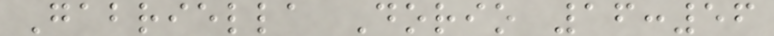Gabriella Dorio 16:56
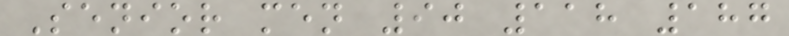Senior men 90 118 187
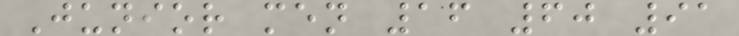Junior men 16 60 91
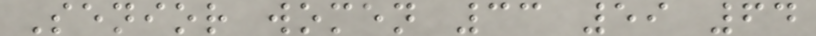Senior women 33 59 64
